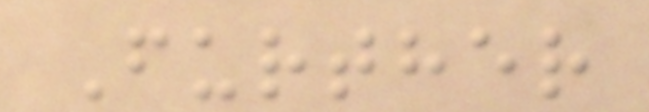Further
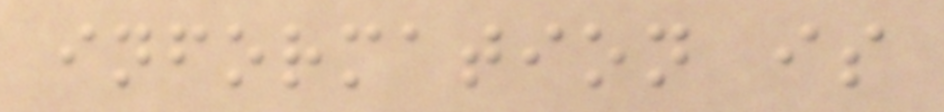information is
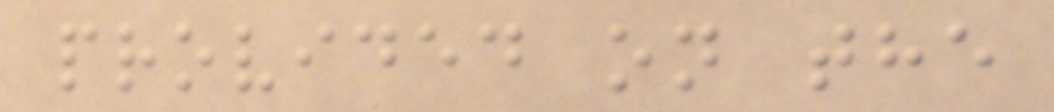provided on the
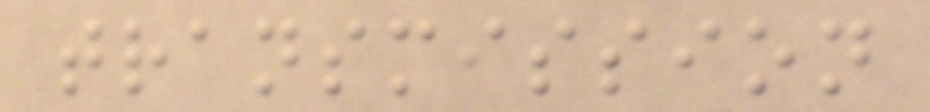transmission
